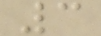3
